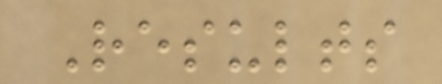Results
